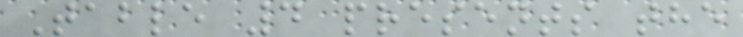Table 4 presents the
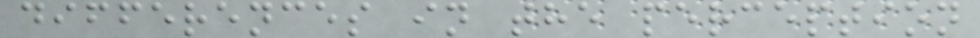differences in the perception
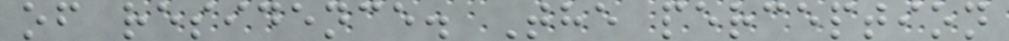of residence. The perception
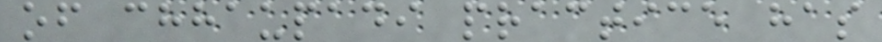of chhaupadi practice has
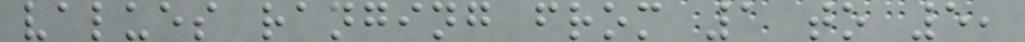values ranging from 1 to 5,
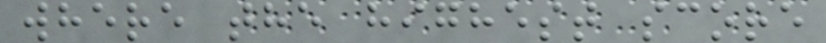where the highest score
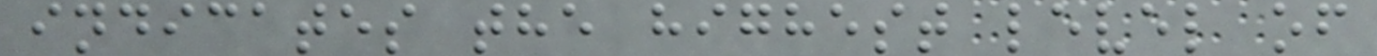indicates the highest level of
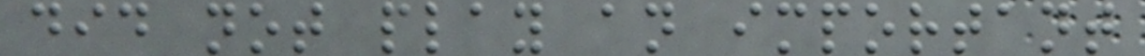did not play an important
